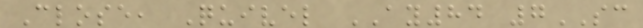Close, Quivel AY84 7SC
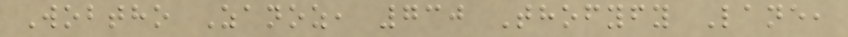Wobtho Zanoz, 730 Thofyfy Lane,
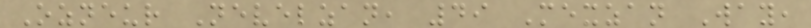Ozneur Nevelzan, 49 Mexzan Way,
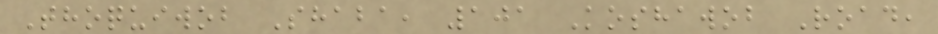Thoquiwob Shaba, 101 Koshawob Road,
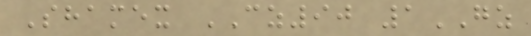Shamex CZ90 1GZ
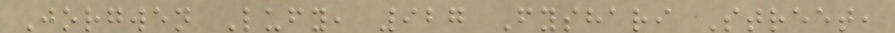Jorgwen Lufy, 927 Fyshari Street,
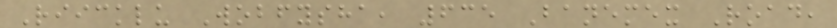Riicklu Wobfysha, 635 Banemex Road,
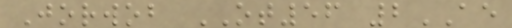Jorwob OT56 2AE
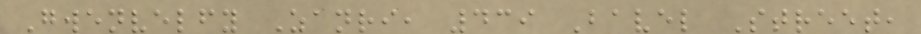Gwenvelfy Zanri, 439 Bavel Street,
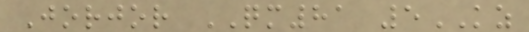Jorjor QM81 5KZ
